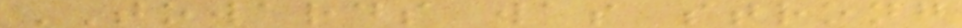TOWARDS was strong
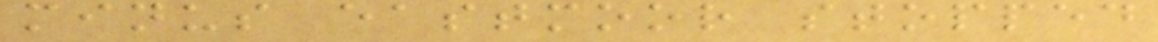minus eastmoor stopped
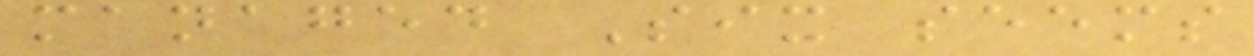managed Six seems
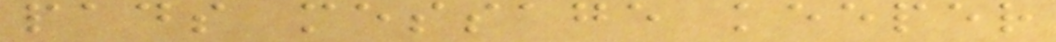pads message keeper
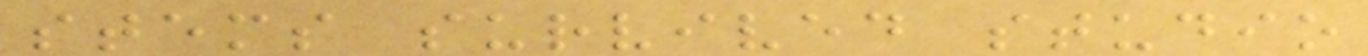stems survived studio
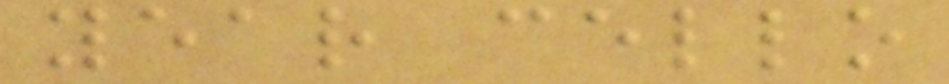year cello
